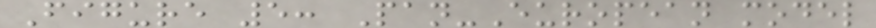Figure 5: Pan-European model
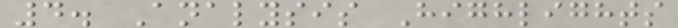4. Analysis Highlights
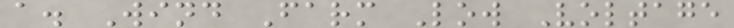a. Wind Farm Low Voltage
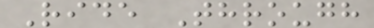Ride Through
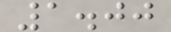1.00
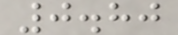0.80
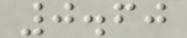0.60
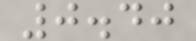0.40
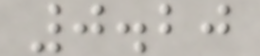0.20
